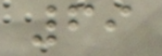69
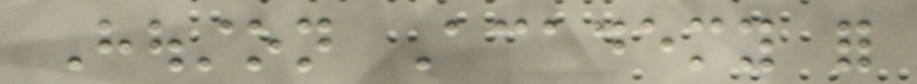Houston Academy for
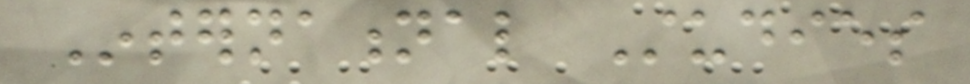International Studies
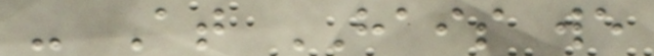- At HAIS we
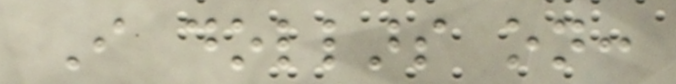I dollars on:
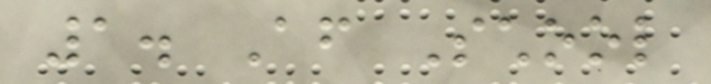1. After School
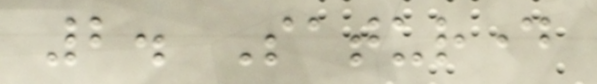2. Saturday
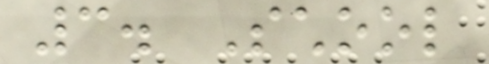3. School
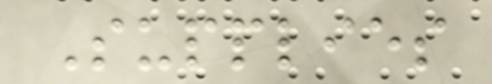Supplies
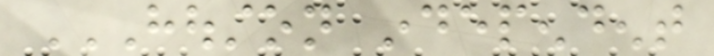HOUSTON INDEPENDENT
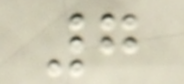7
